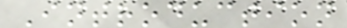Introduction
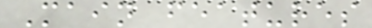Main features
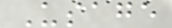Usage
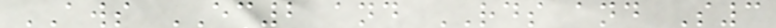AWS EC2 and RDS and S3
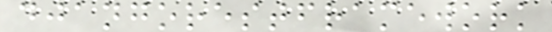djangorestframework
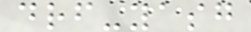drf-yasg
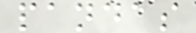pandas
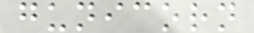gunicorn
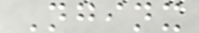Nginx
